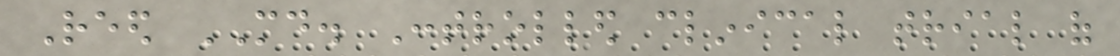Reed MD. Controlled clinical trial of
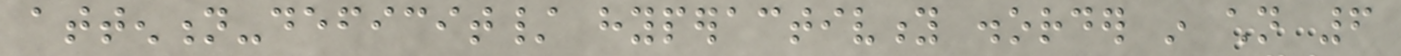attention-deficit/ hyperactivity disorder in children 6
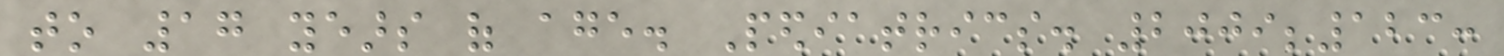to 17 years of age. Pediatrics. 2009;123:
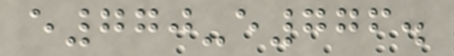e770-e776.
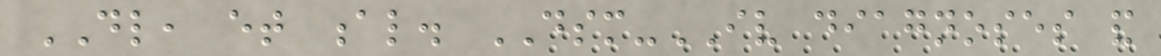DL, et al. DSM-IV diagnoses and
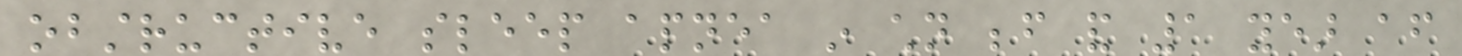obstructive sleep apnea in children before and 1 year after
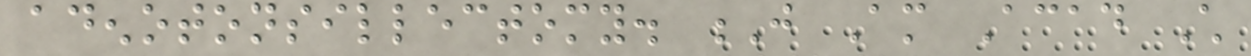adenotonsillectomy. J Am Acad Child
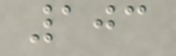103
